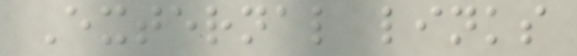External links
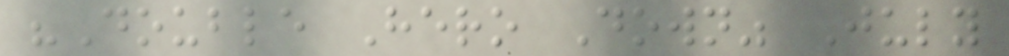"Double Hero Down" July
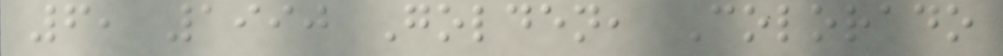6, 1990 Golden, Colorado
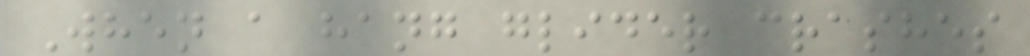When a hang glider crashes
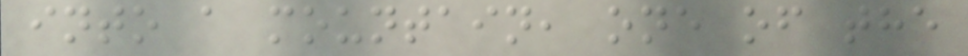into a mountain, one of the
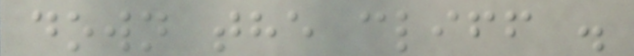down the cliff .
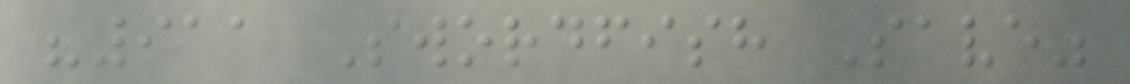"911 Swordfish Save"
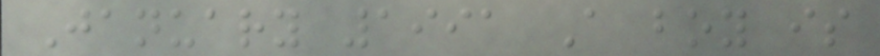January 1991 A boy is
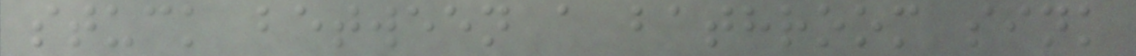stuck between a bathroom sink
